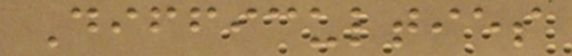Difficulties
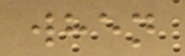when
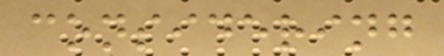considering
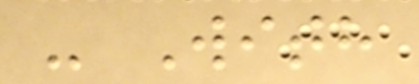- With
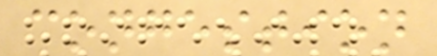congestion
